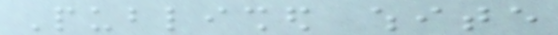Published white
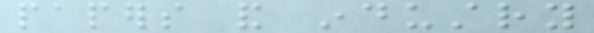papers and industry
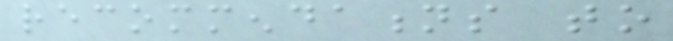recommendations to
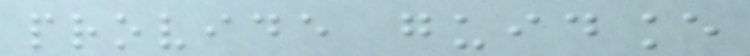provide guidance
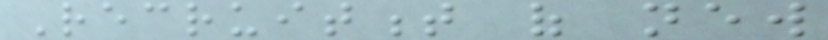Recruitment of new
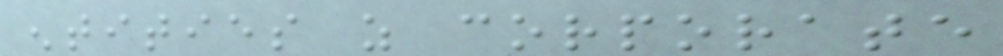entities as corporate
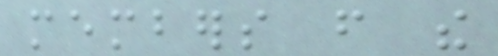members from the
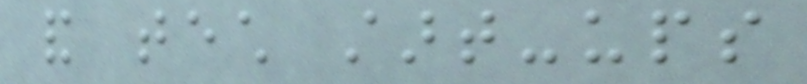and tech start-ups
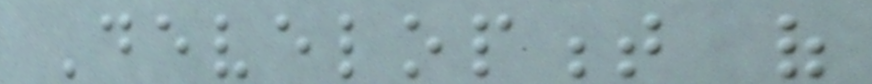Development of
